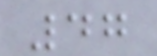47
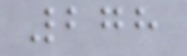278
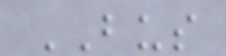BUS
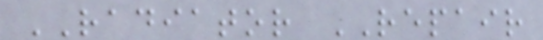RADIATOR REPAIR
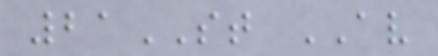21ST AV
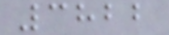3822
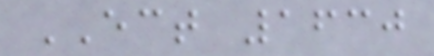ECT 1630
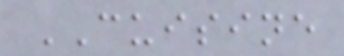CUISINE
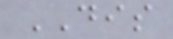DIS
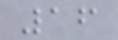16
